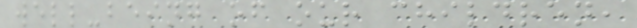well-being of our children,
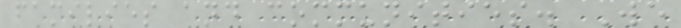families and communities. We
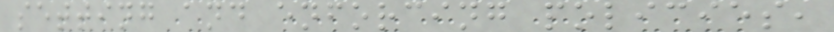setting and enforcing policies,
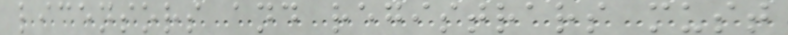licensors and registrars must
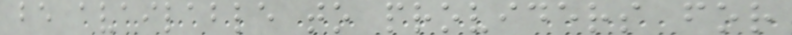be available to providers for
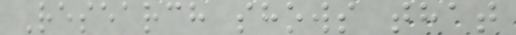Research shows that
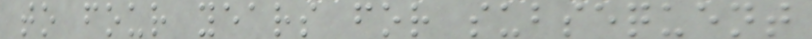to four years for subsequent
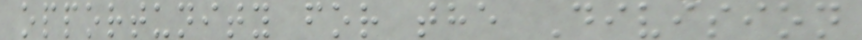opportunity for the Division
